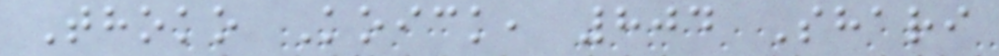Thoko Koick, 804 Shari
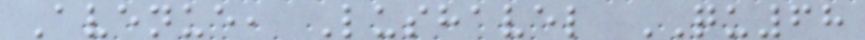Avenue, Lushavel QU68
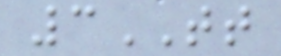3TT
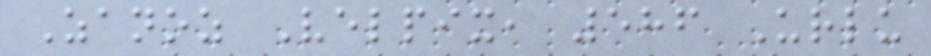Zanoz Velpix, 586 Urlu
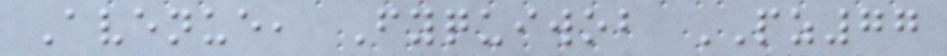Avenue, Fyquiwob PZ77
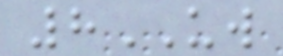8UW
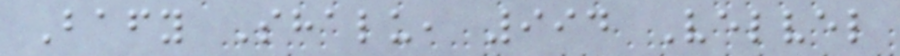Bafy Shalu, 994 Velvel
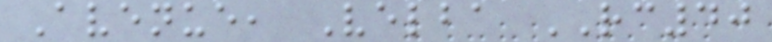Avenue, Velba RC40
